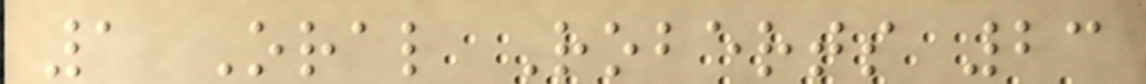1 Oral Roberts 23
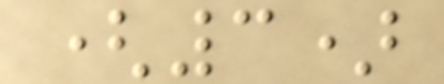(3)
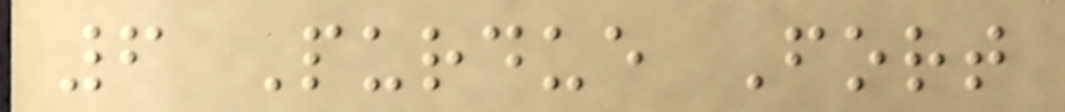6 Purdue Fort
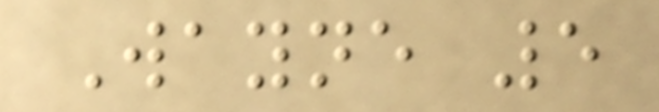Wayne 5
